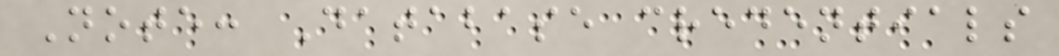Note: Database credentials
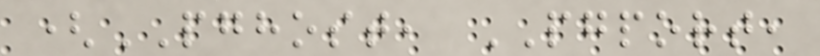(PGHOST, PGPORT,
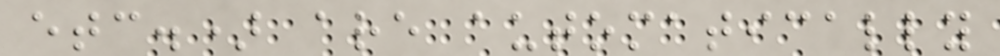etc.) are automatically
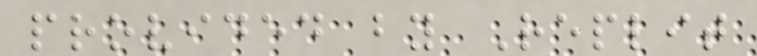provided by Replit
